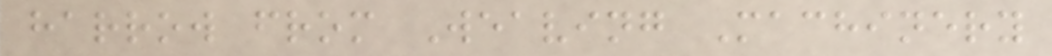harrow from Weaving Machinery
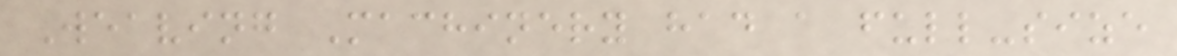Weaving Machinery had a full-size
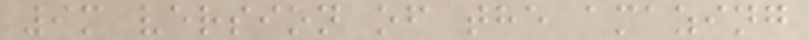9m version of the amazing
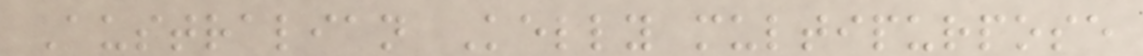Australian Kelly multipurpose
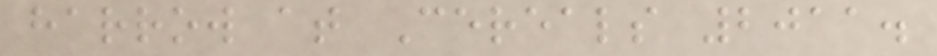harrow at Cereals 2011.
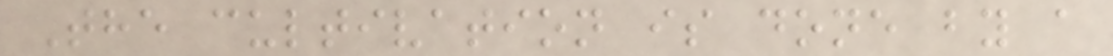The cultivation is done by a
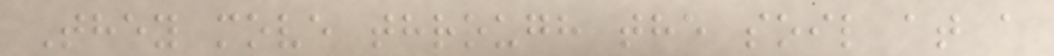They move through the soil at a
